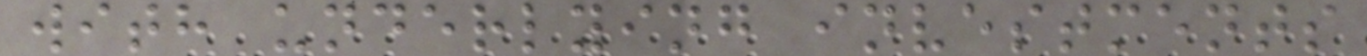with underlying investments
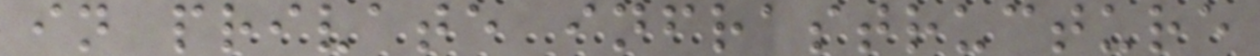in private infrastructure
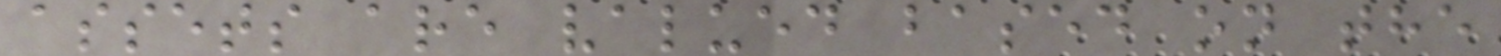assets are valued based on the
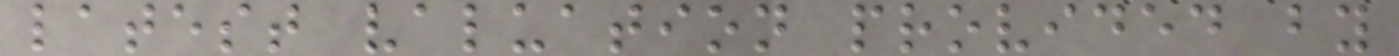latest valuation provided by
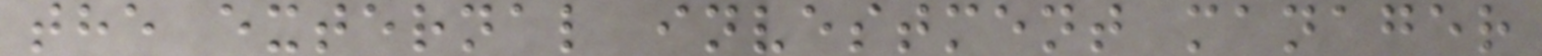the external investment manager
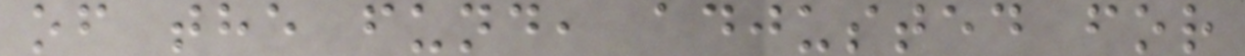of the fund, adjusted for
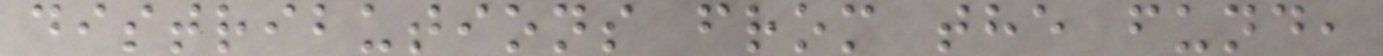distributions from the fund,
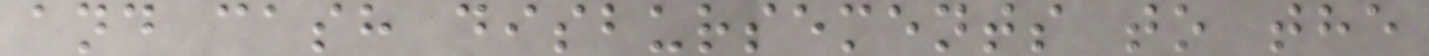and cash disbursements to the
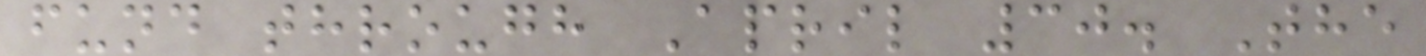fund through April 30. The
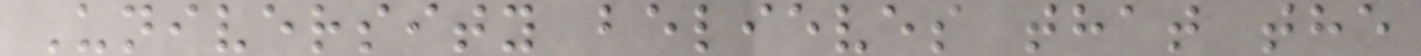University believes that the
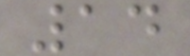14
